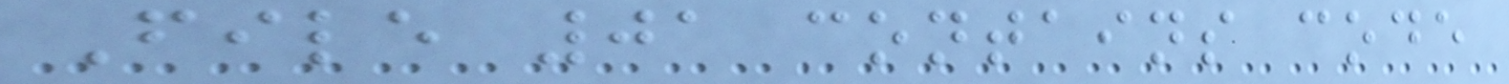File 01 contains code
